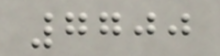7700
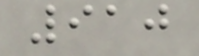910
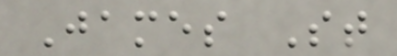James St
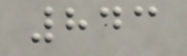843
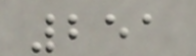251
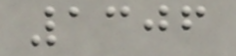1306
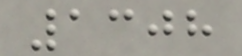1308
